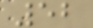52
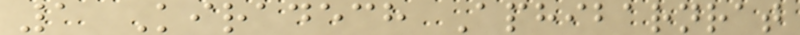1 Kiradech Aphibarnrat
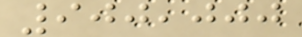900,000
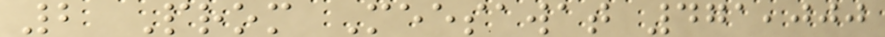2 Prom Meesawat 471,000
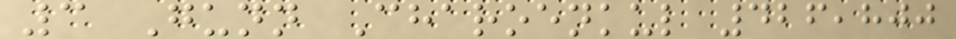3 Gunn Charoenkul 426,800
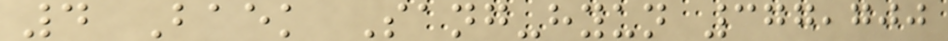4 Baek Sang-hyun 377,700
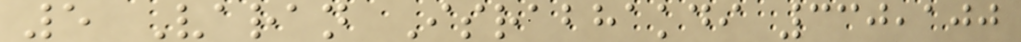5 Varan Israbhakdi 330,100
